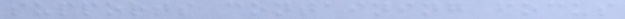supports containing focus
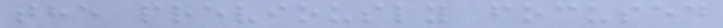the previously focused
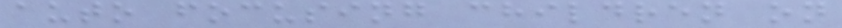auto focusing children on
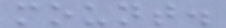mount.
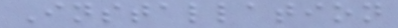Installation
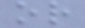or
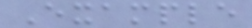Example
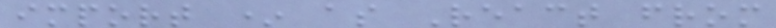import * as React from
